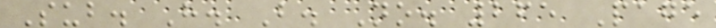Sub. H. B. No. 265 Page
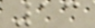13
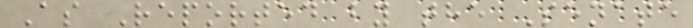As Reported by the Senate
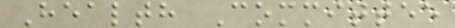Health Committee
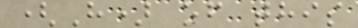(H) of this
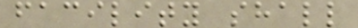facility shall
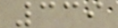339
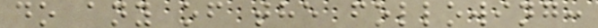do any of the following:
